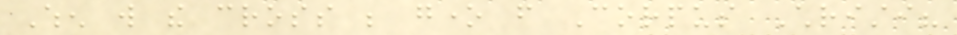When will the cross be gone from Corpus Christi?
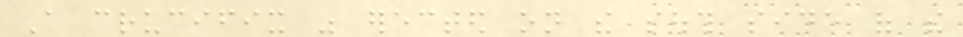A crucifix was erected on the south side of the
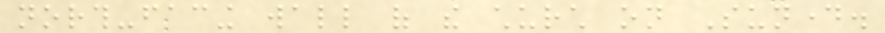north-facing wall of the church on Sunday.
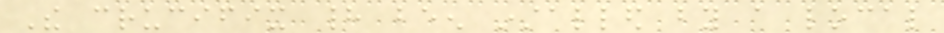The crucifix had been installed by a local
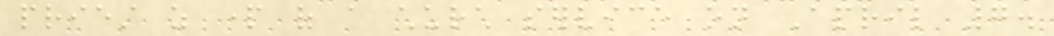priest as part of a church service on April 7.
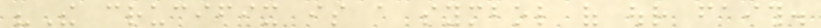"The crucifix is a symbol of our faith.
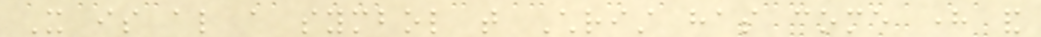It is also a symbol that Christ has come here and
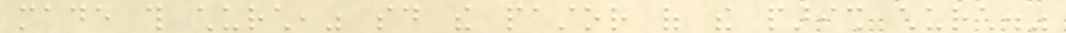made this church," said the pastor of the parish church."
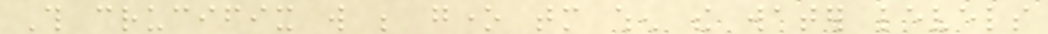This crucifix will be gone tomorrow when the water levels
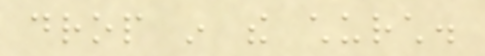drop in the church.
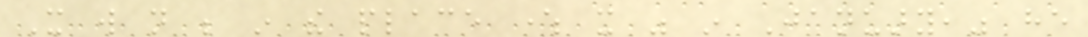It will not be in the place where it was in January," he
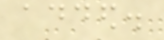added.
